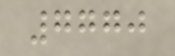7770
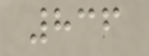836
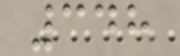348
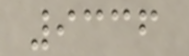9336
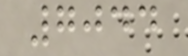7044
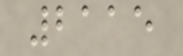2115
